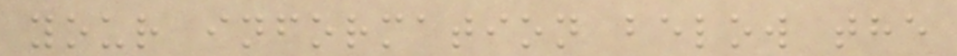your information below the
